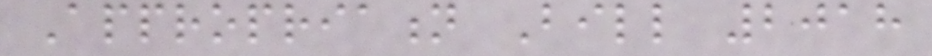Appropriation Bill 2018
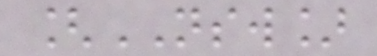[NSW]
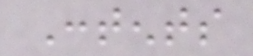Contents
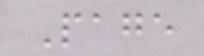Page
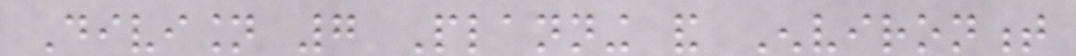Division 7 Planning and Environment
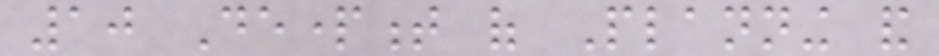10 Department of Planning and
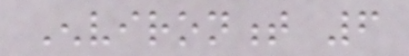Environment 6
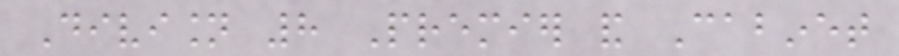Division 8 Premier and Cabinet
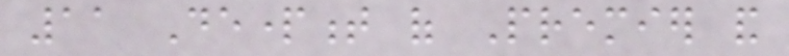11 Department of Premier and
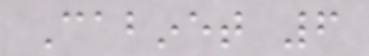Cabinet 6
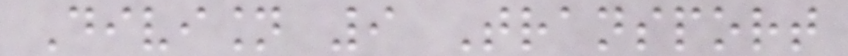Division 9 Transport
